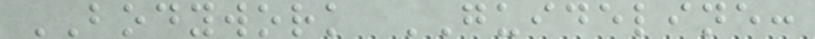BODYWORK GUIDELINE:
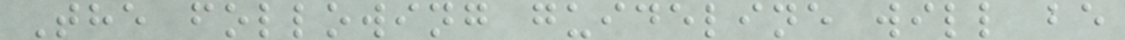The following guideline will be
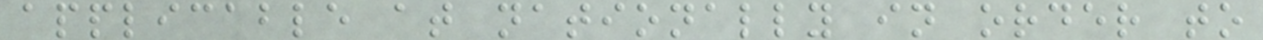applicable at nationally in order to
